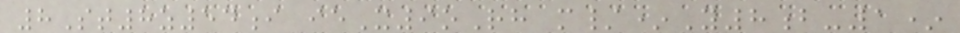8St8z54i ieX9oRh m/*Y8b-1*
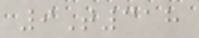9T318
